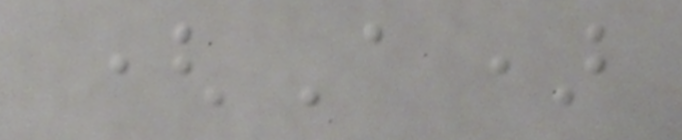(A)
